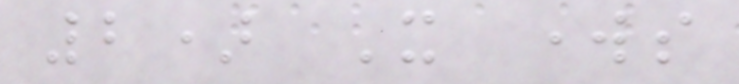2) It works
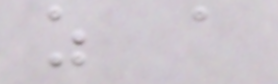as a
